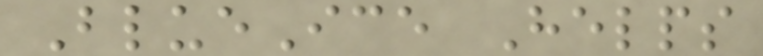BlueIce Helps
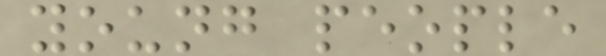young people
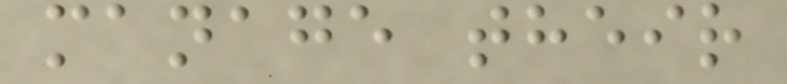manage their
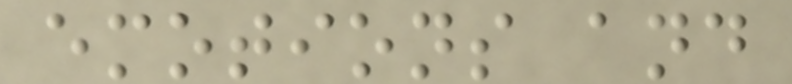emotions and
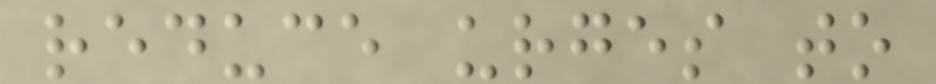reduce urges to
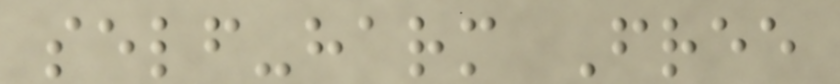self-harm Free
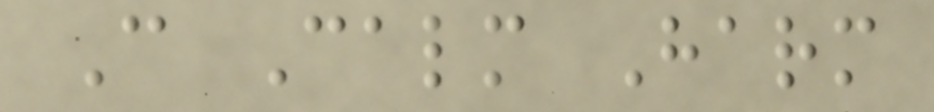C Calm Harm
